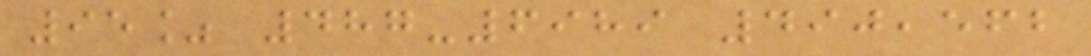95% 487-6989 490,562
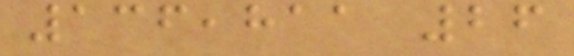136,811 26
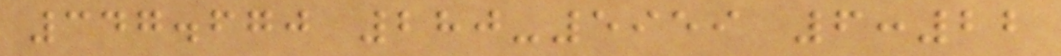347.670 280-5959 6:22
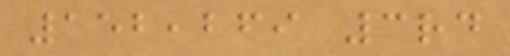152,269 3rd
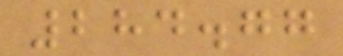284.77
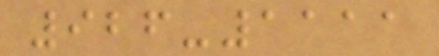926-1111
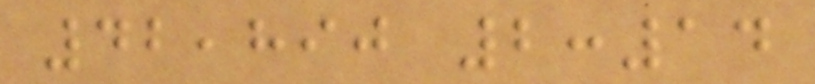42,890 2:14
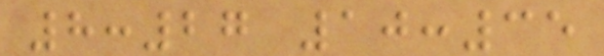8:27 10:35
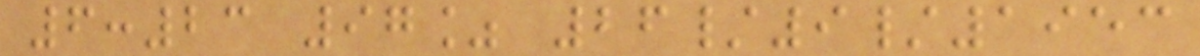6:23 97% 26/9/1953
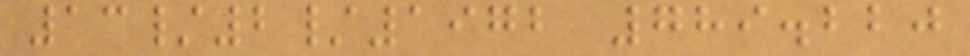13/2/1972 789.220
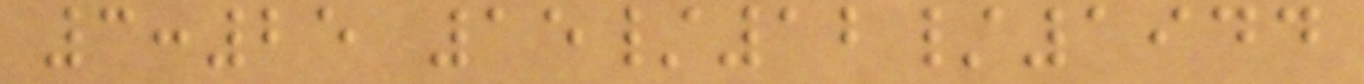3:25 15/12/1944
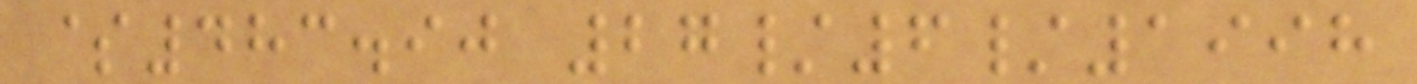$483.90 27/6/1998
